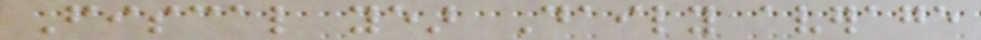Fiscal year Daily average
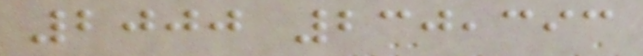2000 230,393
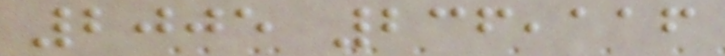2005 236,116
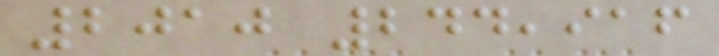2010 244,916
